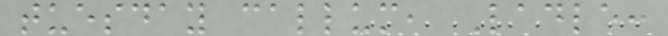tuesday callum, Ladle:
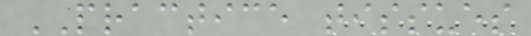PRACTICE tissues
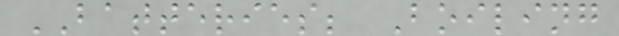BATTERIES; Boiling
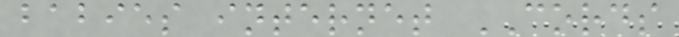babies internet CORDS
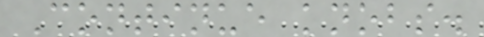Continue knobs.
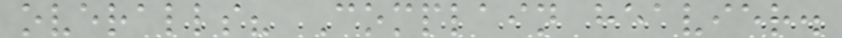overalls? Complain heavier.
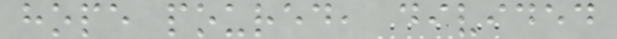hope poured, divided
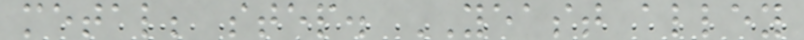metal; step. YEAST alley
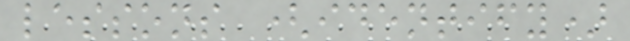lessons (identify)
